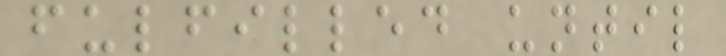fulfilled until
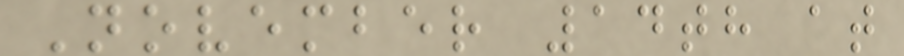November 14th at
